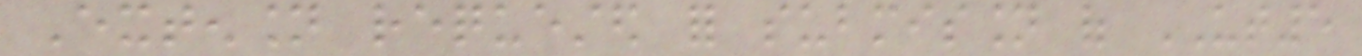Extension requested for submission of UT5
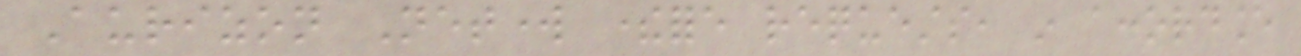Aurizon Network therefore requests, in accordance
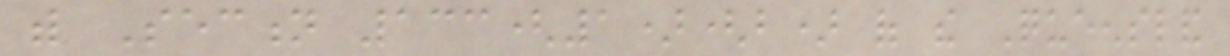with Section 133(1)(b) of the Queensland
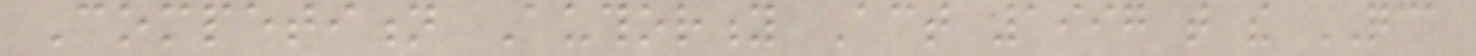Competition Authority Act 1997 that the QCA
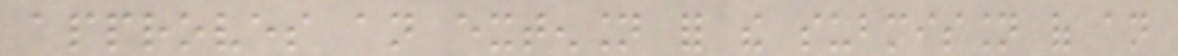approves an extension for the submission of an
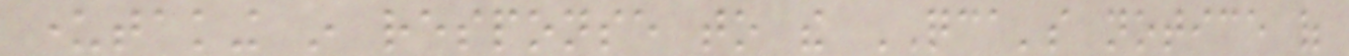undertaking in response to the QCA's notice of
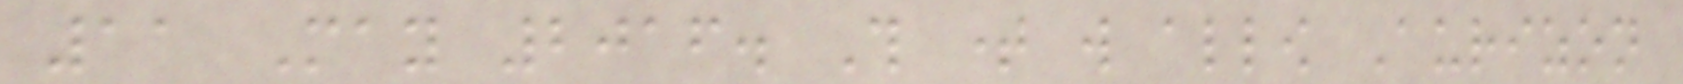11 May 2016. This time will allow Aurizon
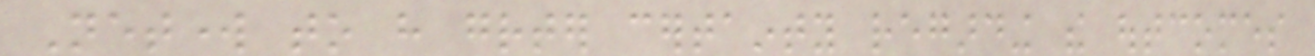Network to have greater certainty regarding the outcomes
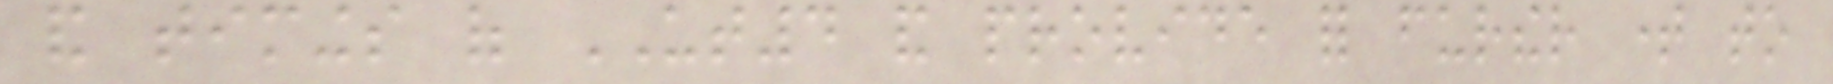and timings of UT4 and provide for further time to
